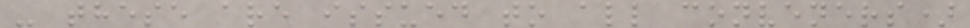- these are issued to all conveners)
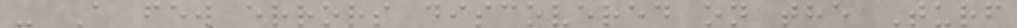- A few errors discovered on the Turf
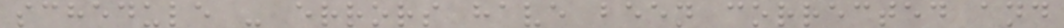schedule - errors have been corrected and
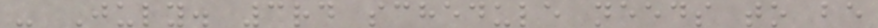- July. 3rd schedule needs to be
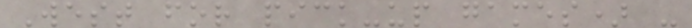West for pick-up games) -
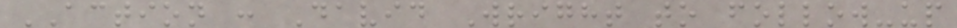ACTION : David Wright to follow-up
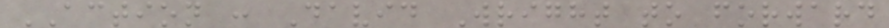ACTION : David Wright to forward
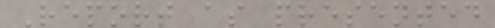Report as presented
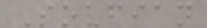Soufian
